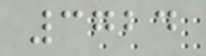3724
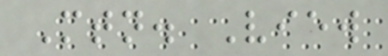Mtn. View
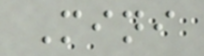Mini
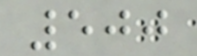500
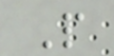P
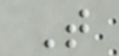T
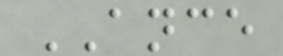ANCE
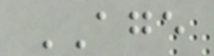AGE
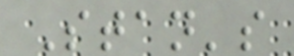Stan's
